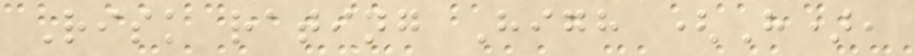Risk rating High (H),
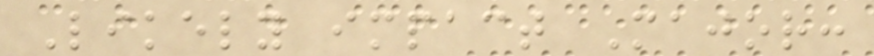Likely impact Major:
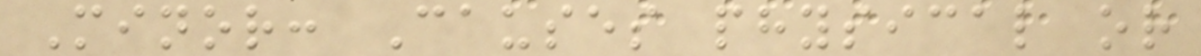Minor: Causes physical or
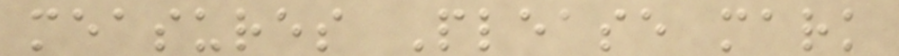measures Please mark
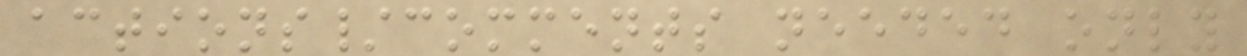actions/comments needed only
